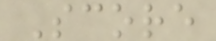Score
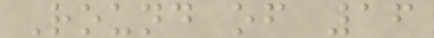Round of 16
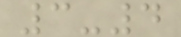3-4
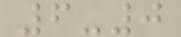6-0
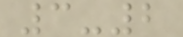3-2
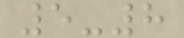5-8
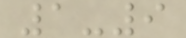1-9
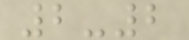2-2
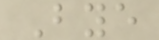Bye
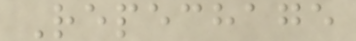Repechage
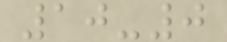10-0
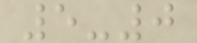5-0
